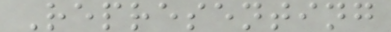Representing
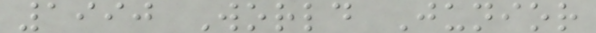1990 World Junior
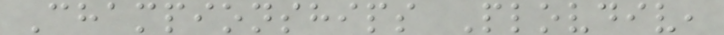Championships Plovdiv,
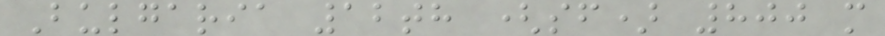Bulgaria 12th (sf) 800 m
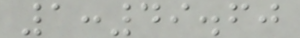1:49.60
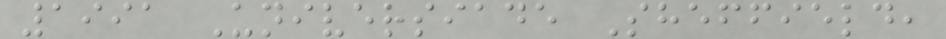1991 Universiade Sheffield,
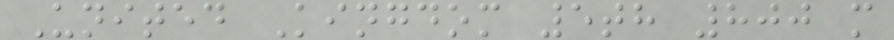United Kingdom 5th 800 m
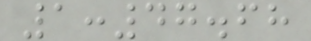1:47.68
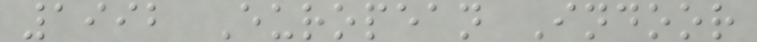1992 European Indoor
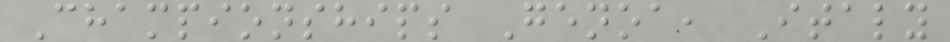Championships Genoa, Italy
